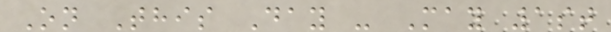On This Day - May 1st
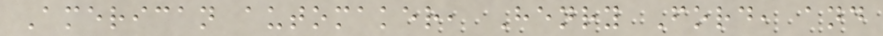American automaker, Henry Ford, and
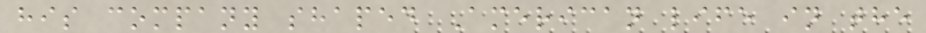his company shaped American life in the
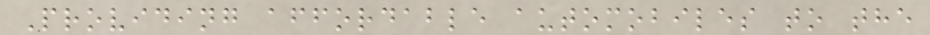Providing affordable automobiles to the
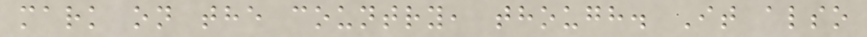mark on the country, though. It also
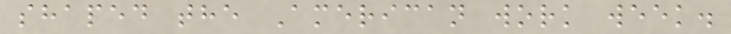shaped the American work week.
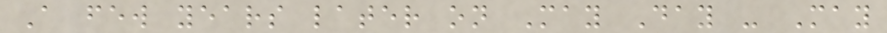A few years later on May Day - May
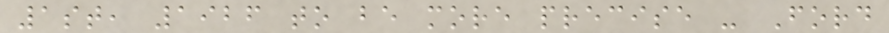1st, 1926 to be more precise - Ford
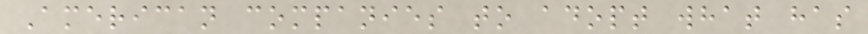American companies to adopt what has
